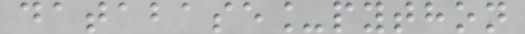database_python
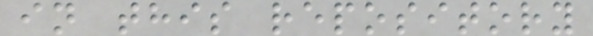in this repository
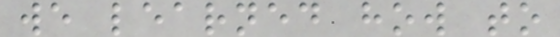we learned how to
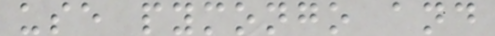use pymongo and
